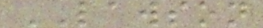LAWSON
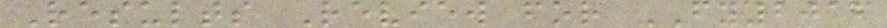Results Review for FY2016
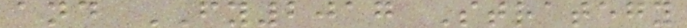and FY2017 Strategy
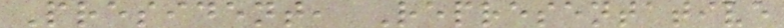President, Representative
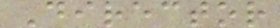Director
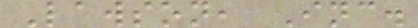Lawson, Inc.
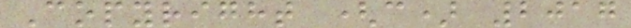Copyright (c) 2017
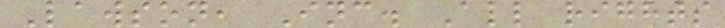Lawson, Inc. All rights
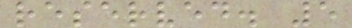reserved. 5
